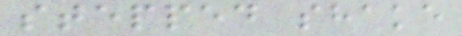stepped shake
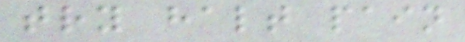try halt pain
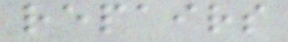repairs
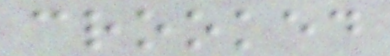crooked
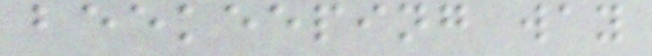beekeeping way
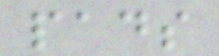pads
